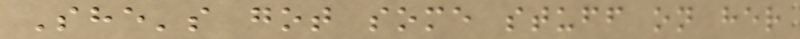She's got some stuff on her
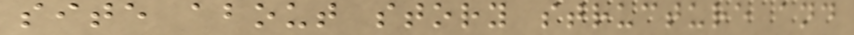site about story structure and
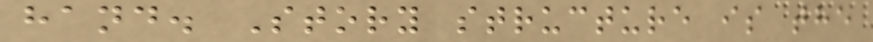hand. Story structure is the
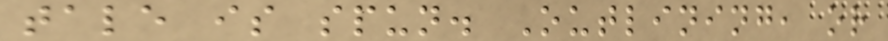tale is spun. Outlining, or
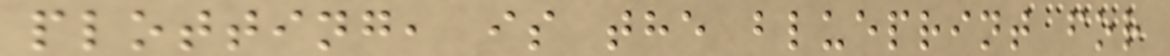plotting, is the blueprint for
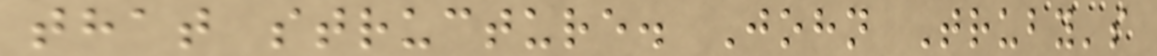that structure. John Truby's
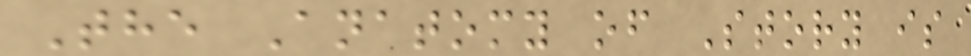The Anatomy of Story is
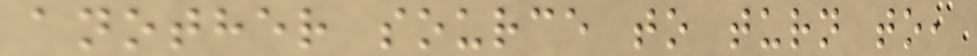another source to turn to,
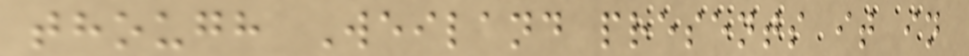though Weiland presents it in
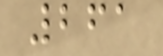261
